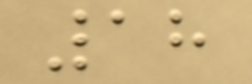18
